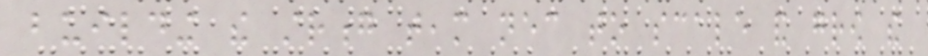building the strong team necessary to scale and grow the
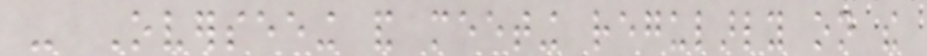- Overseeing and meeting regularly on the
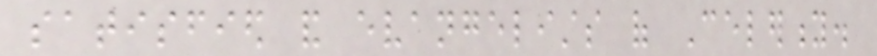satisfied and evangelists of Celerity.
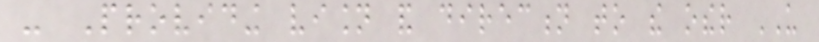- Providing vision and direction to the other US
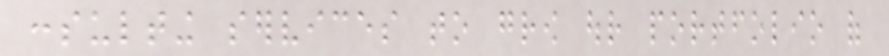consulting services to grow our portfolio of
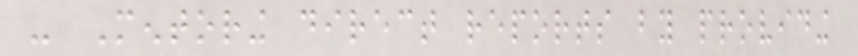- Mentoring direct reports by providing
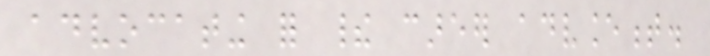advocating for their career advancement.
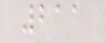211
